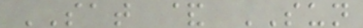SAT & SUN
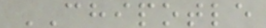CHIPOTLE
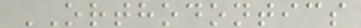ORTHODONTICS
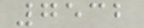7532
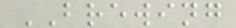BREWING
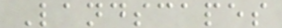Landscapes
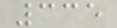335
